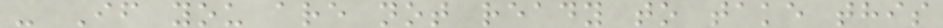- If you are not ready to take this
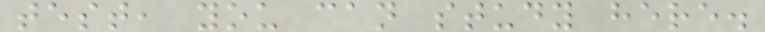test, you can study here.
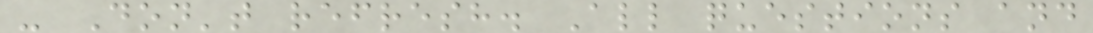- Don't refresh. All questions and
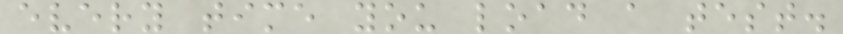every time you load a test.
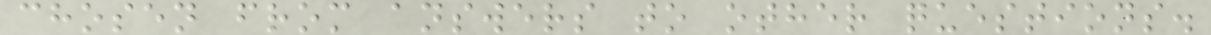chosen from answers to other questions.
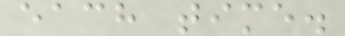each time.
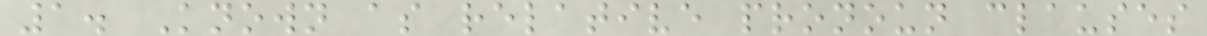1. Known as relative pronoun clauses
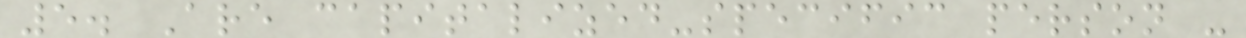5. Are capitalized-specific person -
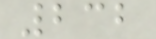232
